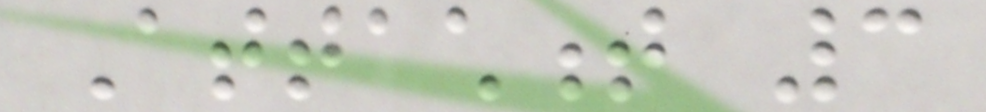Attachment 3
